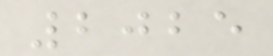2025
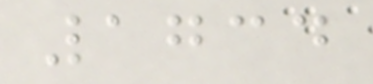1734
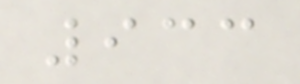933
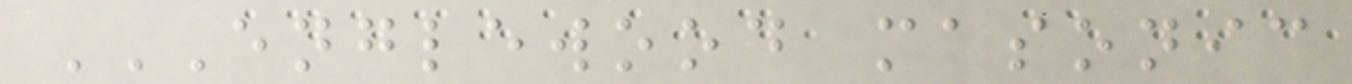ENGLEWOOD MASONIC
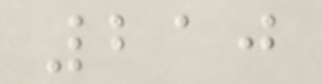210
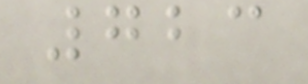723
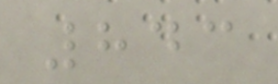843
